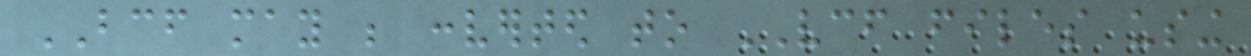BCF may be converted to VCF files using
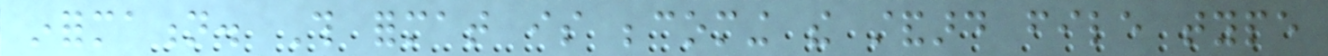information. This format is becoming the standard file type
